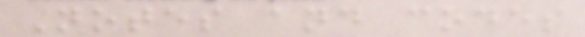Notes and codes
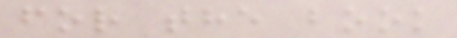for the book
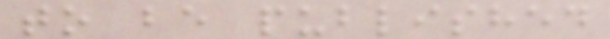to be published
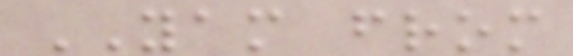YAM from
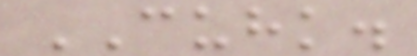CUHK.
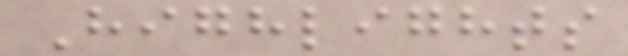Highlights
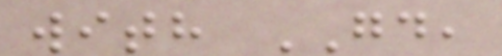with GD,
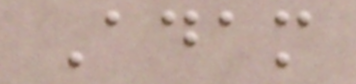Adam
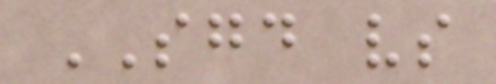SGD vs
